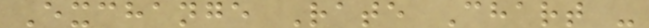Exchange Rate Chart -
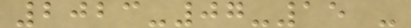2023-07-15 -
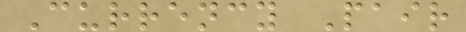Currency Pair
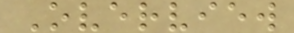Overview
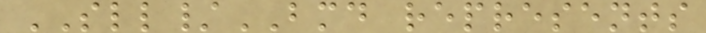SLL/BMD represents
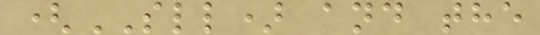(SLL) and the
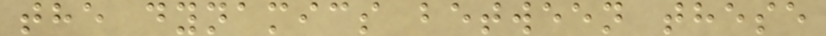the dynamics between these
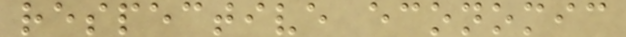respective economic
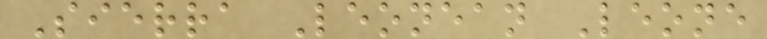Sierra Leonean Leone
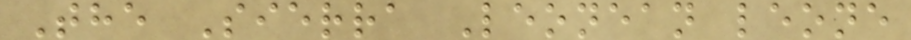The Sierra Leonean leone
